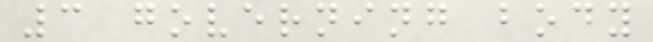3 governing body
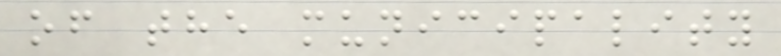of the municipality
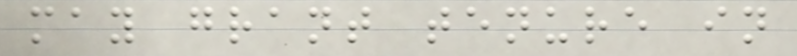may grant tenure in
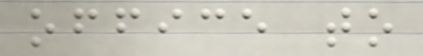office to
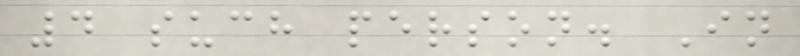4 such person. In
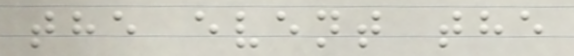the event the
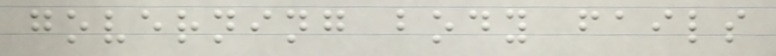governing body fails
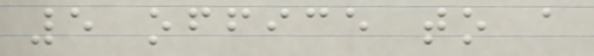5 office to a
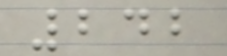242
